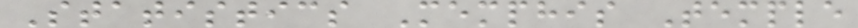Statistics Memphis Temple
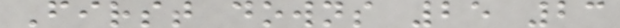First downs 25 23
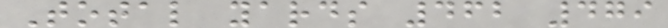Total yards 462 479
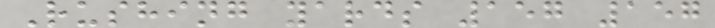Rushing yards 157 157
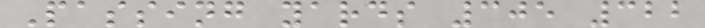Passing yards 305 322
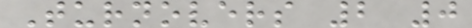Turnovers 2 0
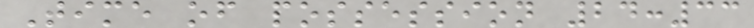Time of possession 24:33
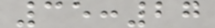35:27
